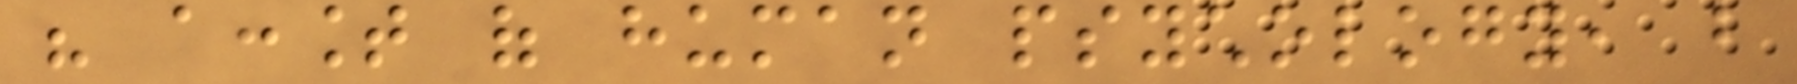his account of human psychology, but
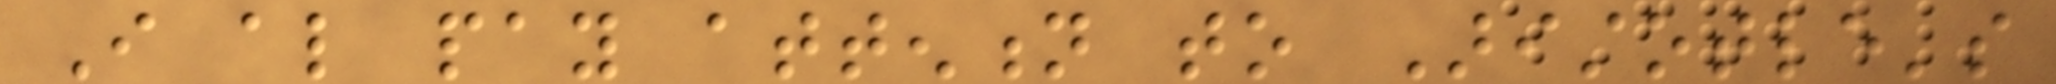I also pay attention to Aristotle's
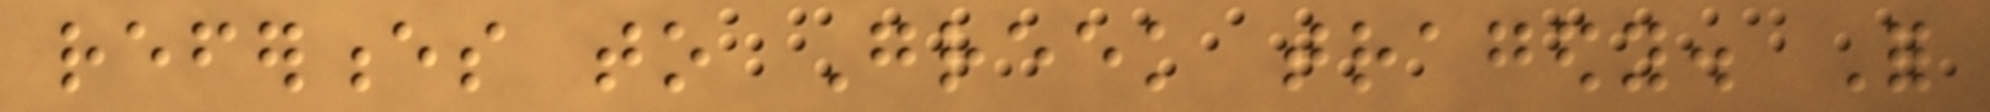references to Greek tragedy. For
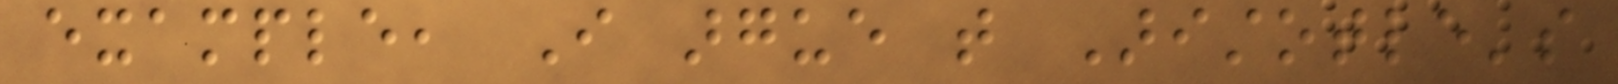example, I argue that Aristotle's
